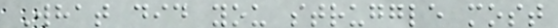What did you struggle most
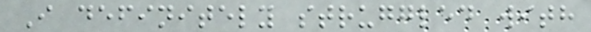I definitely struggled with
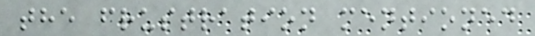the frustration mentioned
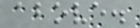above.
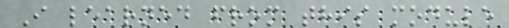I learned from this module
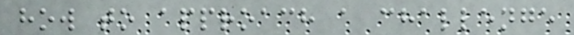how to approach a challenge
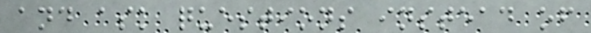and ask questions instead of
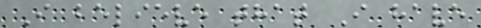I believe that I have
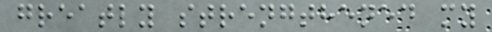greatly strengthened my
